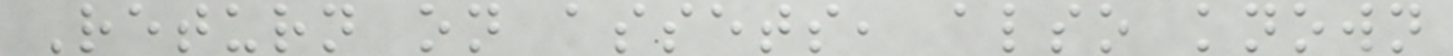Return on assets, also known
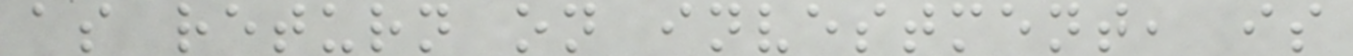as return on investment, is
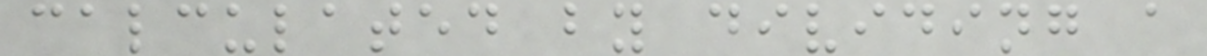calculated by dividing a
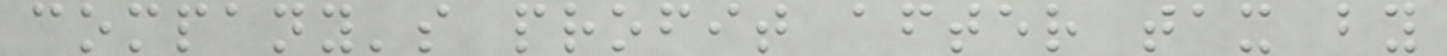company's profit after tax by
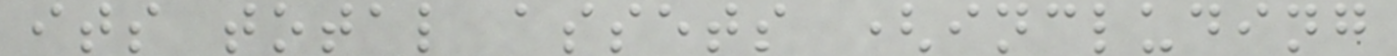its total assets (including
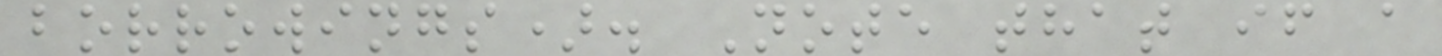borrowings). Note that if a
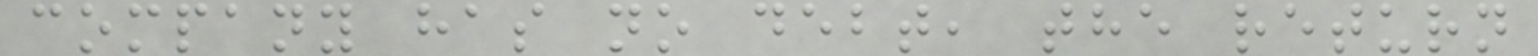company has no debt, the return
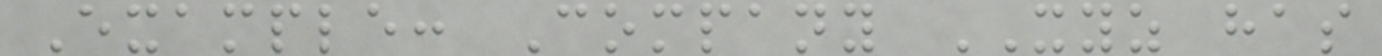Example: Company XYZ has
